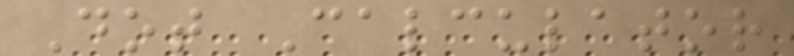Dot Calculator
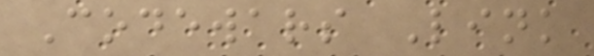Codewars Link
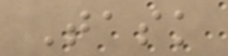Task
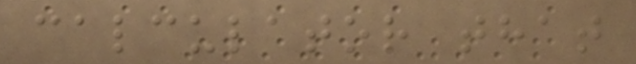calculator that
